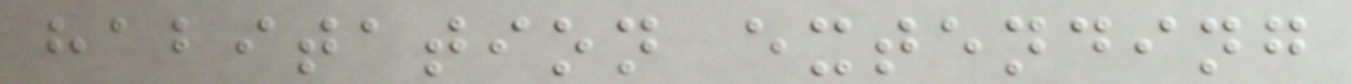habitation extending
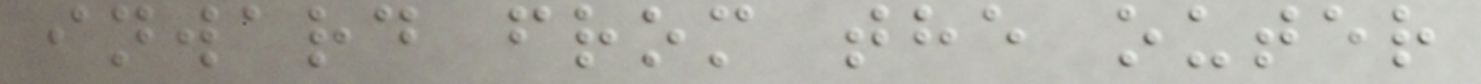inward from the outer
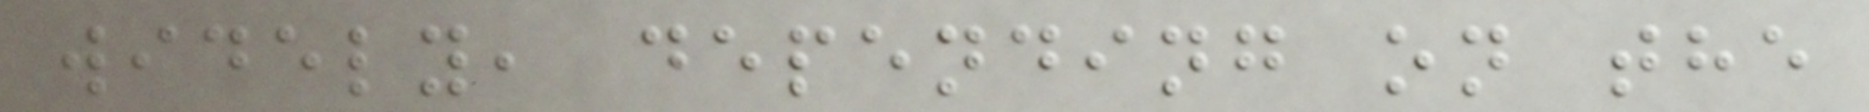widely, depending on the
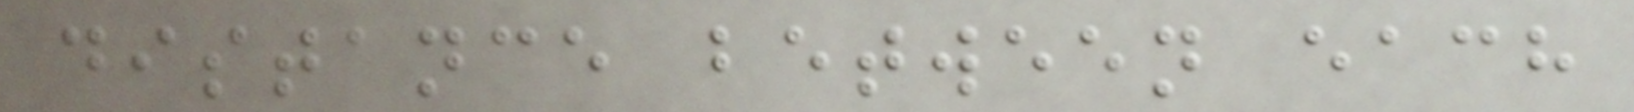distance between each
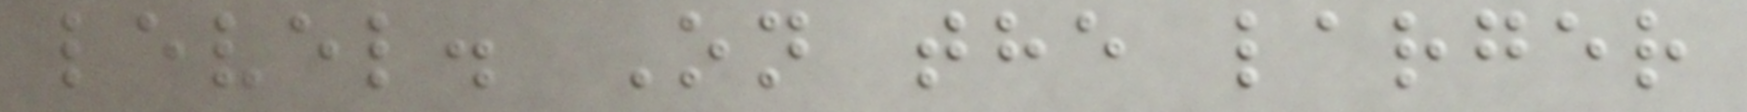level. On the larger
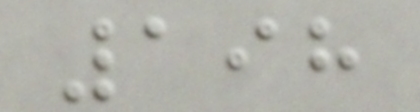198
